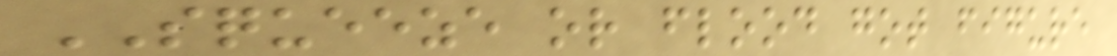SQUEEZE or flood got figure
